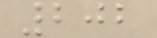202
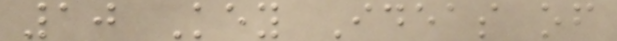10 Key Ideas of
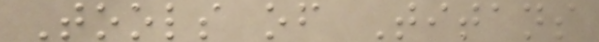Tools of Titans
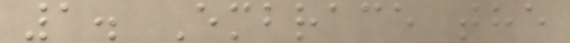1. Embrace the
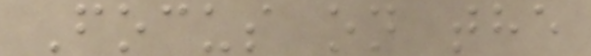Focus on the
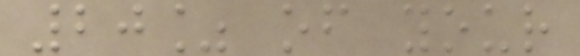20% of your
